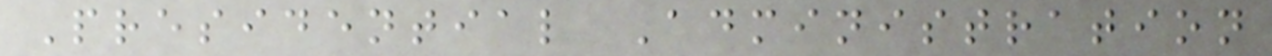Presidential Administration
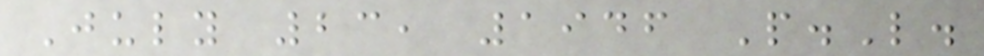July 23, 1946 P.L.
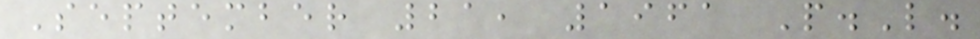September 21, 1961 P.L.
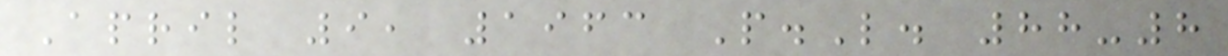April 9, 1963 P.L. 88-8
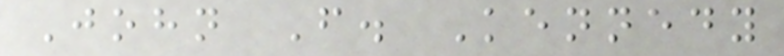John F. Kennedy
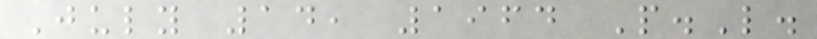July 14, 1964 P.L.
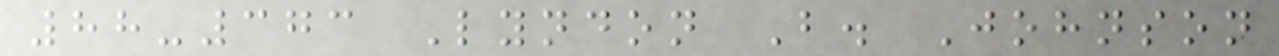88-373 Lyndon B. Johnson
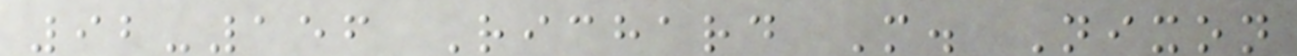92-156 Richard M. Nixon
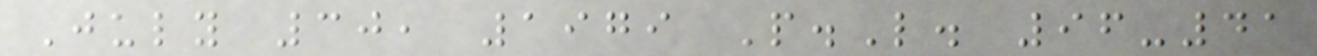July 30, 1979 P.L. 96-41
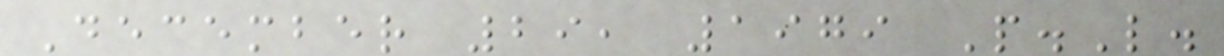December 29, 1979 P.L.
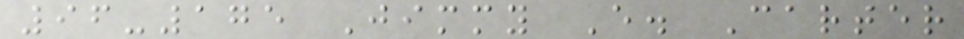96-175 Jimmy E. Carter
